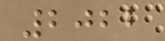2022
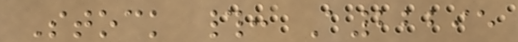Stock #: A22295
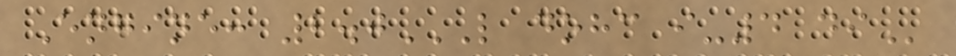Engine: 2.0L DOHC I-4 DI
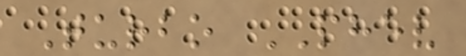Turbo PHEV
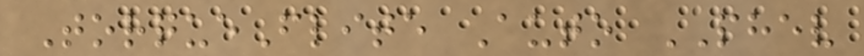TorqueFlite Auto PHEV
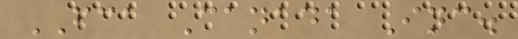FCA Canada Inc.
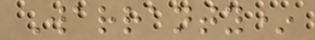Warranty*
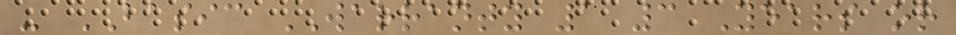- BASIC WARRANTY 1 3 Years or
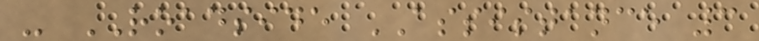- ROADSIDE ASSISTANCE 3
